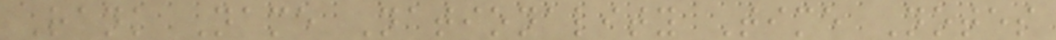Rank Name Nationality Time Notes
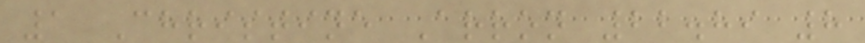1 Christine Arron 22.89 8
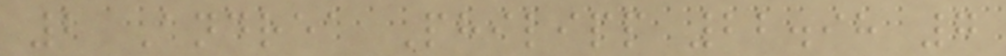2 Andrea Philipp 22.98 7
